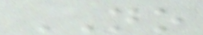NO
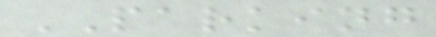PARKING
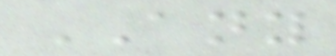ANY
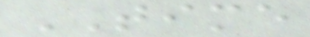TIME
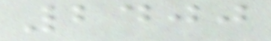2400
